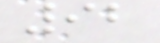92
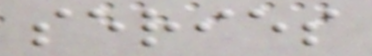series
